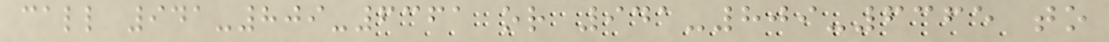call 941-809-6361 or 941-809-6365 to
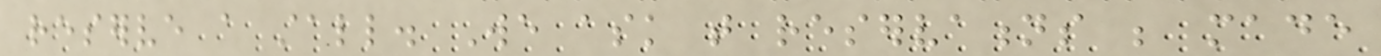reserve a stall. We ask that reservations be made
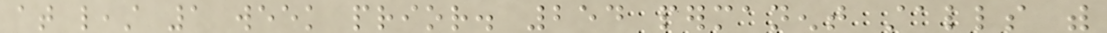at least 1 week prior. 254 permanent stalls with
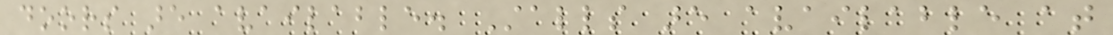doors are available. Stalls are available at
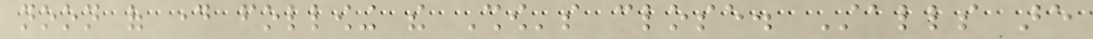noon of day following the Show's close. Stalls are
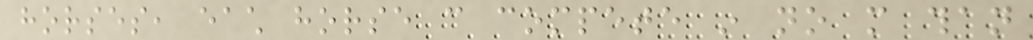horses, each horse can compete in no more than
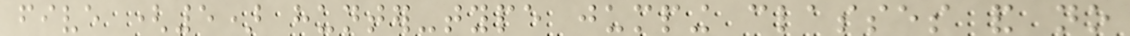five (5) hunter-type jumping classes and no
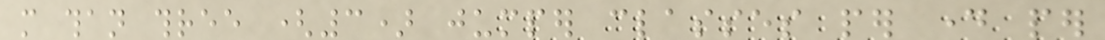more than three (3) jumper classes per day per
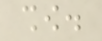show.
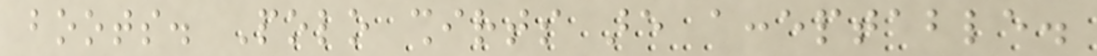boots. Polo shirts are acceptable.
